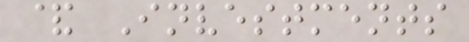& Investments
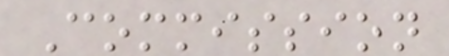Commission
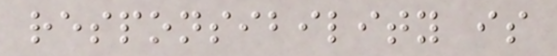responsibility is
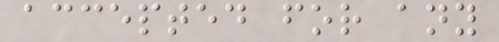accepted for any
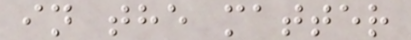in the matter
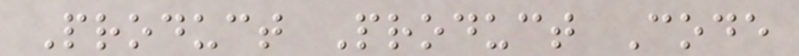Product Product Code
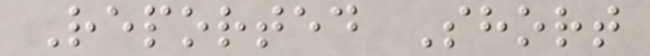Reported Short
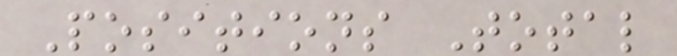Positions Total
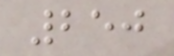250
